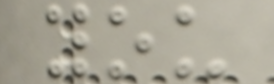you
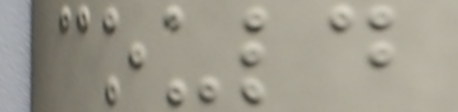could
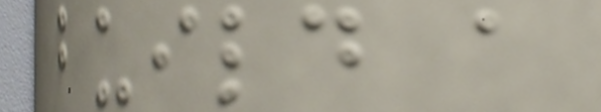build a
